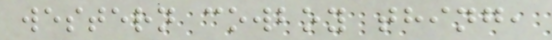western cowboy thing,
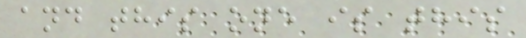and this one is this
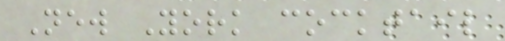New York cocktail
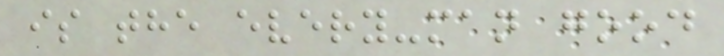is the every-man good
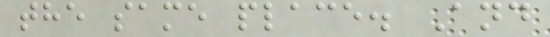the same place. And
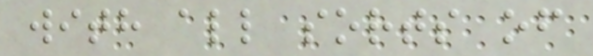with all sorts of
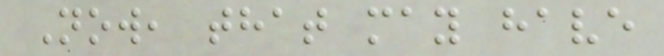Now, that may have
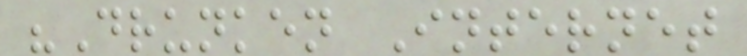"Drunken Internet
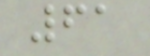61
